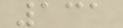131
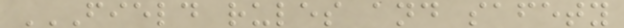FIELD RULES AND SAFETY
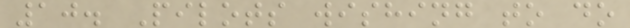10. Pilots wishing to do
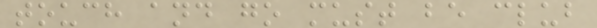touch and go must be club
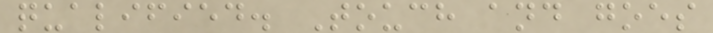qualified. Touch and goes
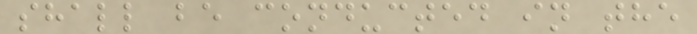shall be conducted in the
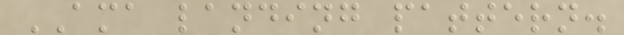AMA landing pattern.
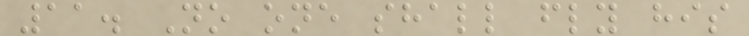11. No one shall fly his
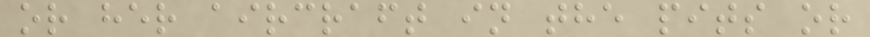or her aircraft in the pits or
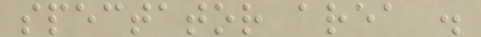spectator area .
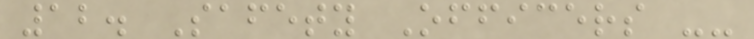12. Safety Officers --
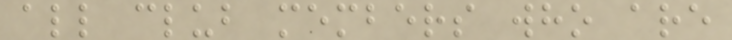all club members who are
